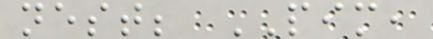nest; PIM,
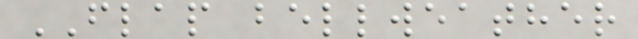FLAP bellweather
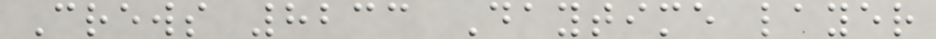Crews 8233 Daytime layer
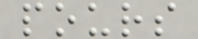pours
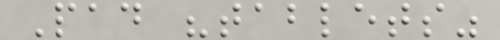Pad "tablets"
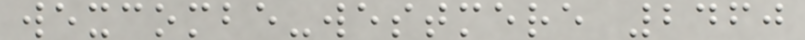wexcombe-westmere 2460
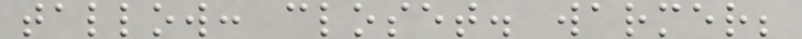tallow: closet. warmer;
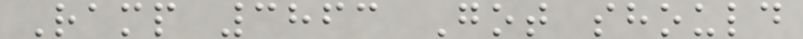Ramp 3863 Got should
